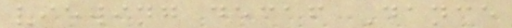viewing decaf Dance
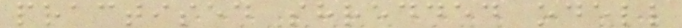practised shredded odell
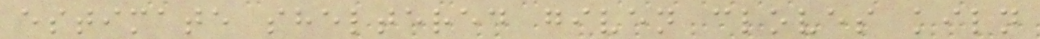estimate sheltered given cloves kiln
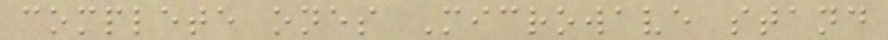complete ones Microwave stand
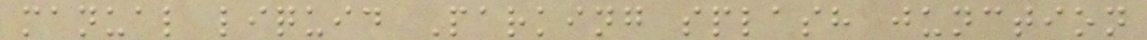manual liquid Parking splash junction
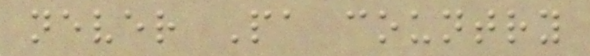never Pa country
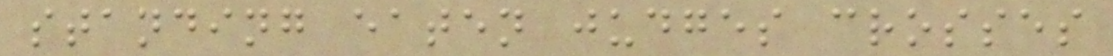standing eaten judges crosses
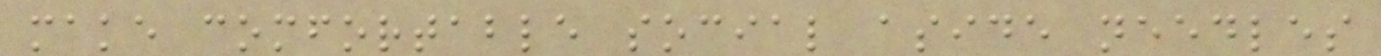make comfortable social aside needles
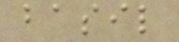basil
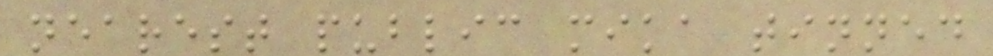nearest public mika tinned
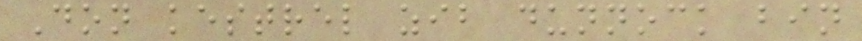Don kestrel zib dunnock bin
